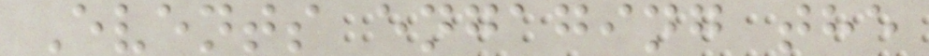Events engaging the
